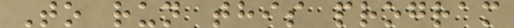To run this program
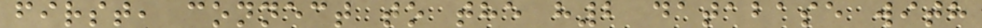first, connect to the h2 database with
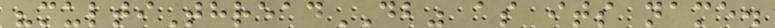"multiThreadDB" as its name.
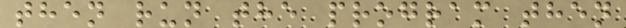then run the program then
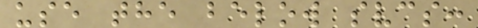use the below svcs:
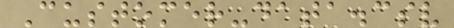Customer-data.csv
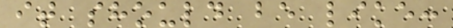it should be like:
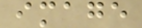image
